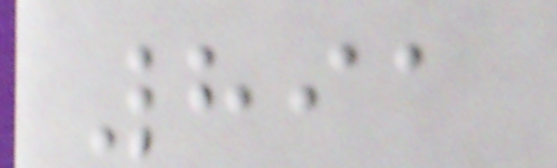891
